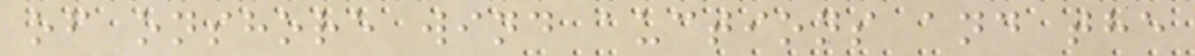of onshore wind auctions and the
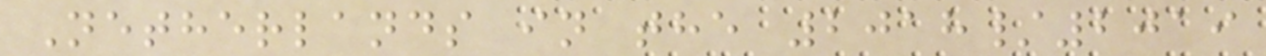Netherlands in the 2018/2019
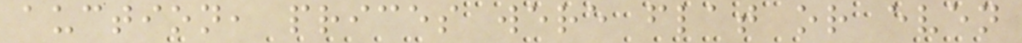auction, prices were flat or even
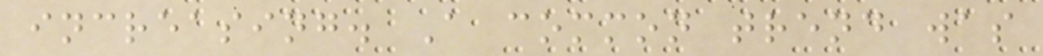increasing. A common trend was
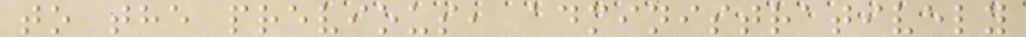to the previous, administratively
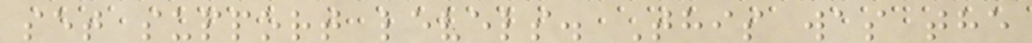set support levels. This was the
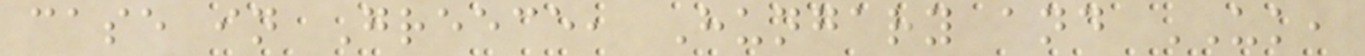case in Greece, Hungary and UK,
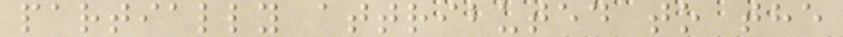partially attributed to the
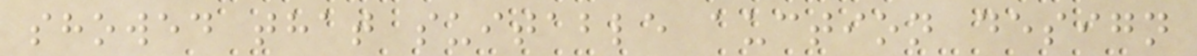showed that suitable auction design
